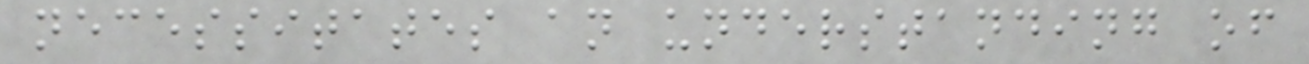necessitates an understanding of
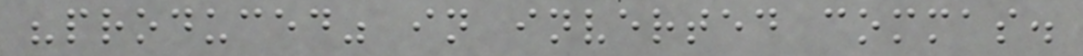"produced" in inverted commas.
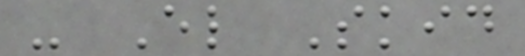- El Skid
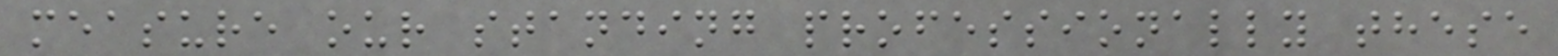measure our standing professionally these
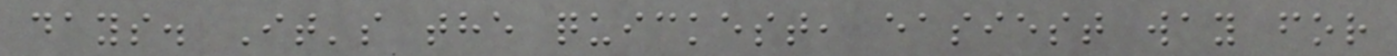days. It's the quickest, easiest way for
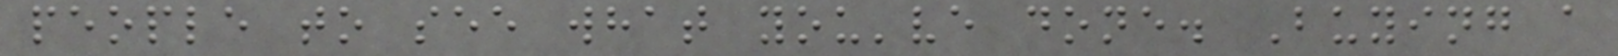people to see what you've done. Buying a
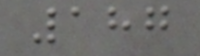187
